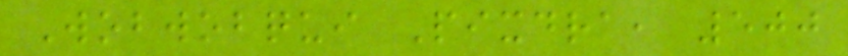Wobwobqui Pixdra, 500
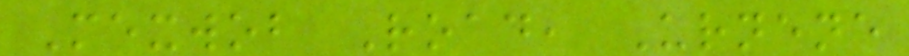Mexwob Road, Urnene
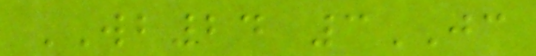WB24 3JC
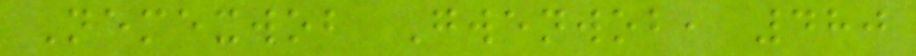Nemexwob Gwenwob, 480
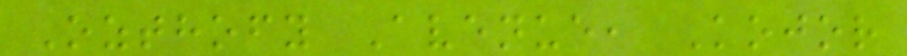Ozthofy Avenue, Kojor
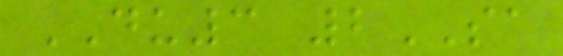DU3 2SA
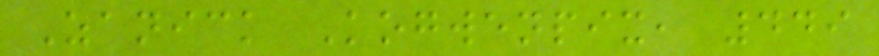Zanick Kogwenpix, 449
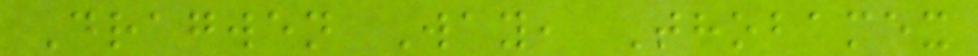Dragwen Way, Thobamex
